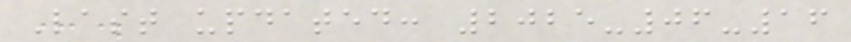Last updated: 2025-06-16
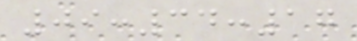09:34:17
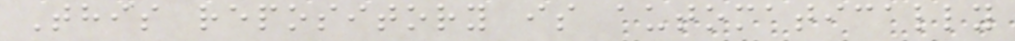This repository is automatically
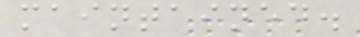maintained.
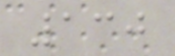130
